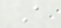A
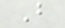B
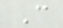C
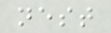nest
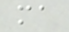ma
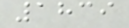1839
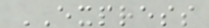EXPRESS
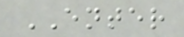ENTER
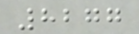8277
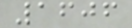1606
